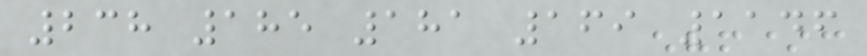238 185 181 169 1146
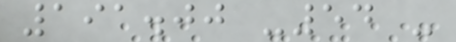191.00 -54 -
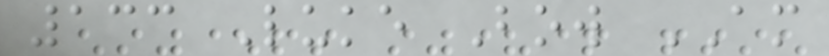133 Luke Bow AM
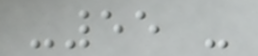-55 -
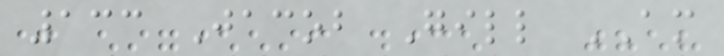133 Jacob Gill AM
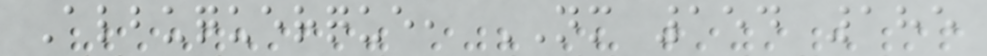Albuquerque, NM 154 185
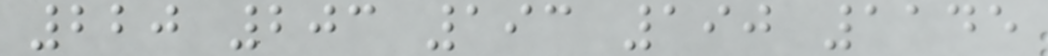220 203 193 190 1145
